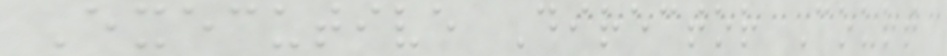Executive Director Court
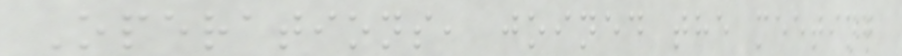Operations, joined the meeting
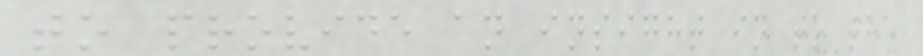to provide an insight in to the
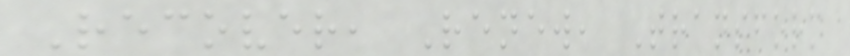Recover, Renew, Transform
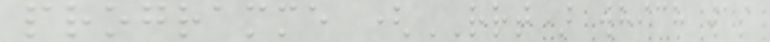programme (RRT) which was
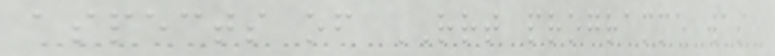aspects of RRT programme was
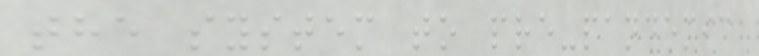the system to pre-pandemic
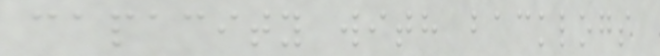capacity with backlogs
